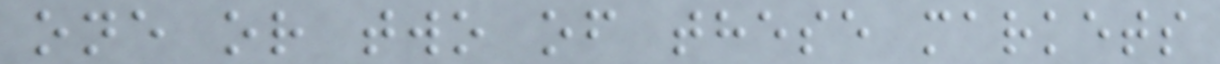one or two of these markets
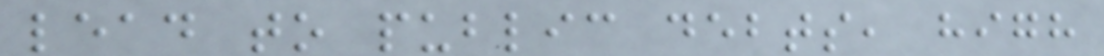lead to public debts, high
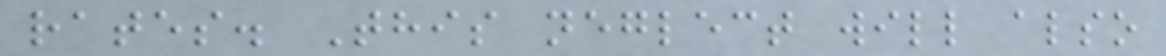rates. This neglect will also
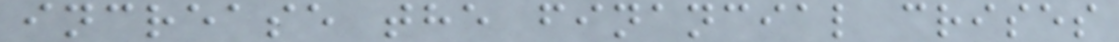increase the financial crises
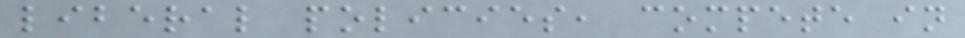liberal policies, compete in
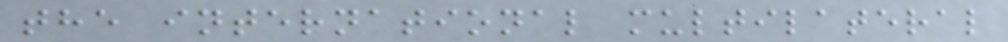the international multilateral
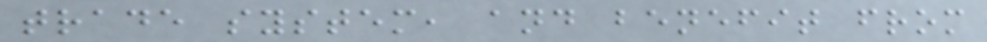trade system, and benefit from
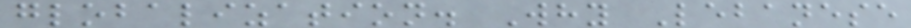globalization. Why Lebanese
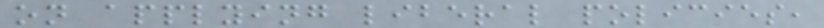on applying liberal policies,
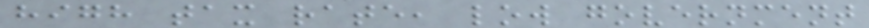high tax rate, low government
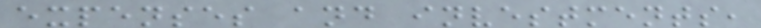expenses and investments,
